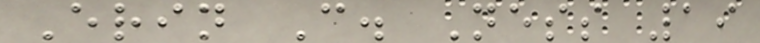Erin C. Ness 19
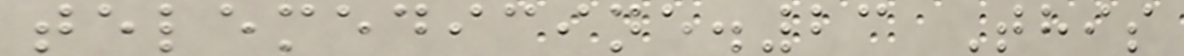telemedicine.23 This
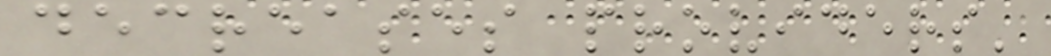decreases providers'
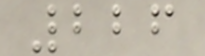226
